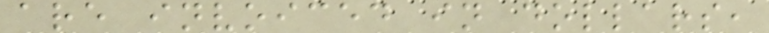are invoiced in dollars,
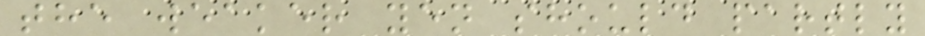the weaker yen should partly
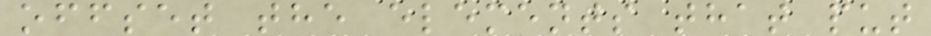offset the elements that put
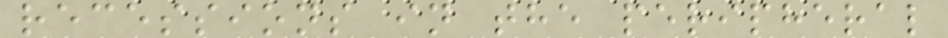recessions in the peripheral
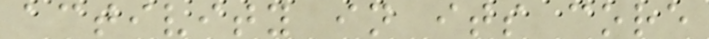activity in its core
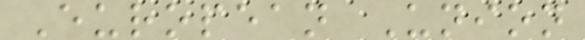European Union
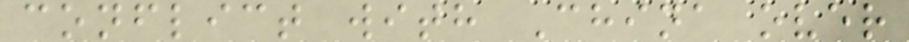conflict with China over
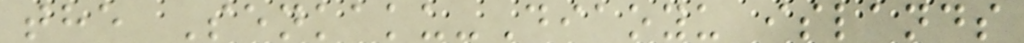the Senkaku-Diaoyu islands
